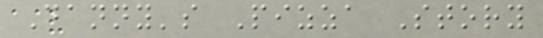Danny's Pizza Story
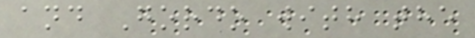and Gordo with the
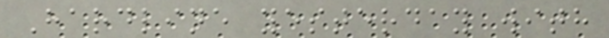Hardline yesterday with
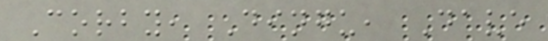Corby, Dingu, Dave
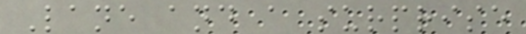Lane and a surprise
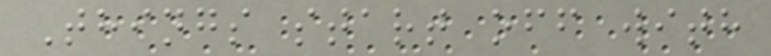Things start off with
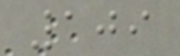109
